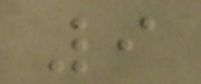9
